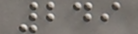249
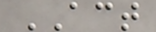ACT
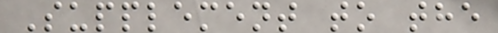Supplement to the
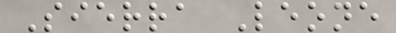Sierra Leone
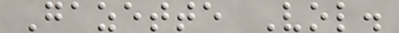Gazette Vol.
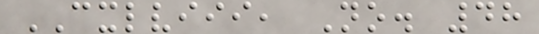CXLVIII, No. 48
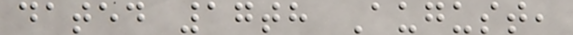dated 17th August,
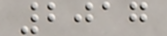2017
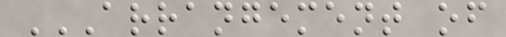ARRANGEMENT OF
